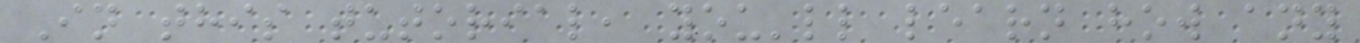In this tutorial, you'll learn how any
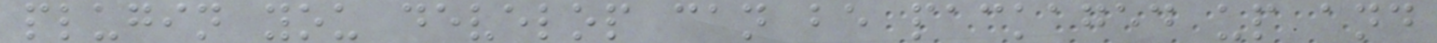plugin you develop can be packaged up and
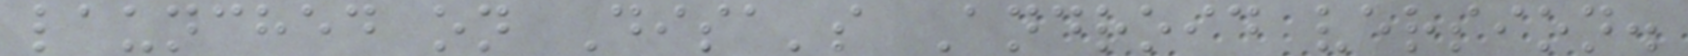launched on Disa's Android version.
